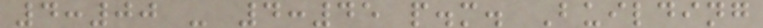4:00 - 4:45 p.m. Building
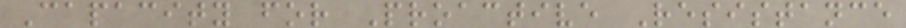Capacity for Proactive Resistance
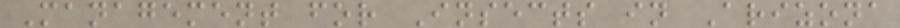Management for Insects in Arizona
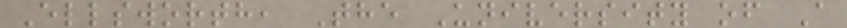Ellsworth, The University of A
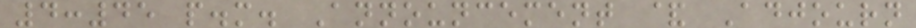4:45 p.m. Announcement & Adjourn
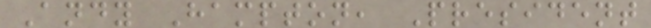Andy Hampton, President
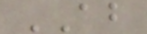AB
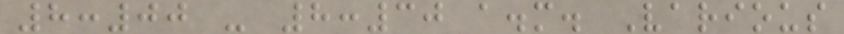8:00 - 8:30 a.m. Various
